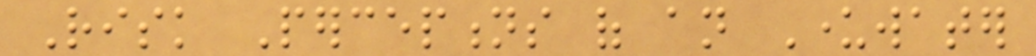Risk Perceptions of an Underwater
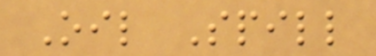Oil Spill
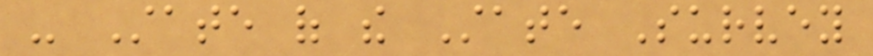- State of the State Survey
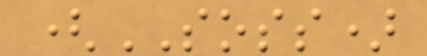(SOSS)
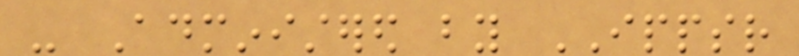- Administered by IPPSR
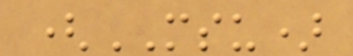(MSU)
